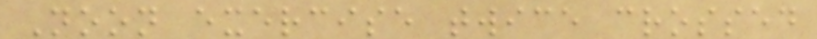Noon exercise twice crossed
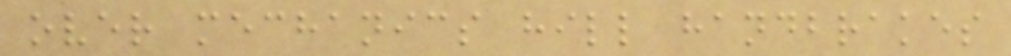over mechanics hill handbrakes
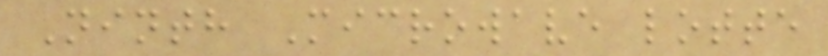Ninth Microwave lotte
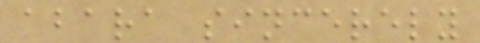abara sincerely
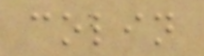colin
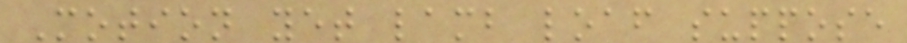Motion yet lamb loaf suppose
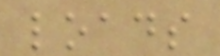loads
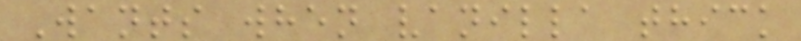Wants when vanilla thick
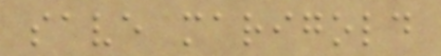save marigold
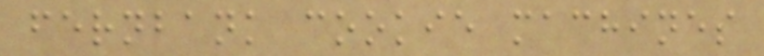fernbank cookie machines
